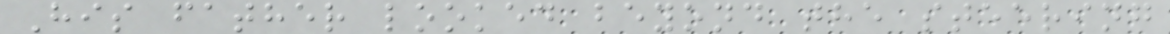His father looked beyond the steering
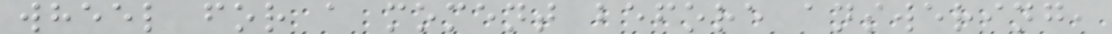wheel for a moment before answering,
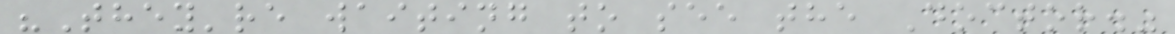"They're waiting to see the Doctor."
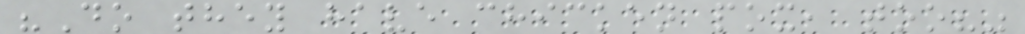"Do they have chicken pox, too?"
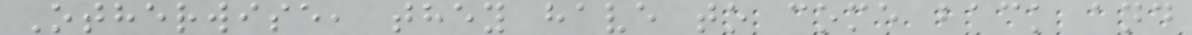Otherwise, they have to come back and
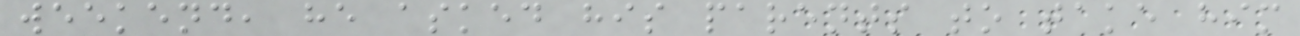weekend, he asked his parents to take him
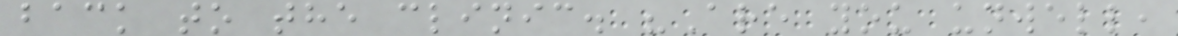back to the clinic. "Are you unwell,
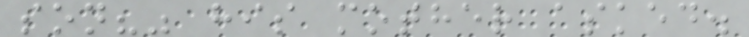son?" his mother asked.
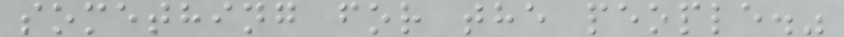something for the people."
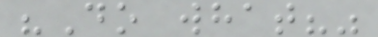"Do what?"
